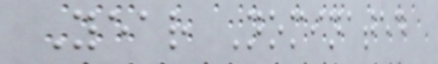Year Nominated
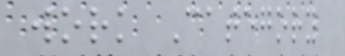work Category
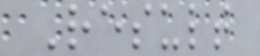Result
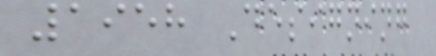1958 Designing
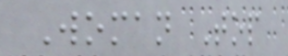Woman Top
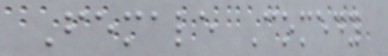Female Comedy
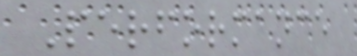Performance
